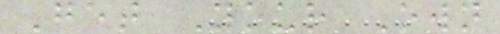Get Your Own
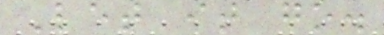Let it go.
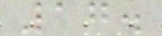17.
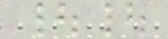||
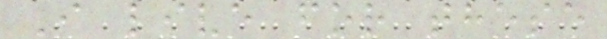I live for these
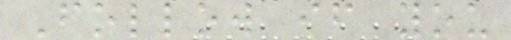Follow if you
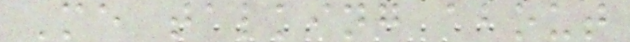Me talking about
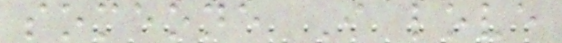someone I love
